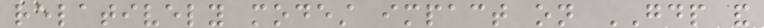relatively modest impact on GDP and
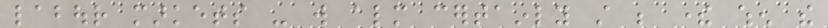labour markets - will almost certainly still be there when the
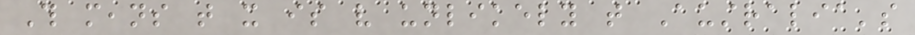This means that it is very unlikely that Australia's
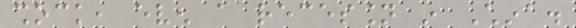shock, even a recession in China.
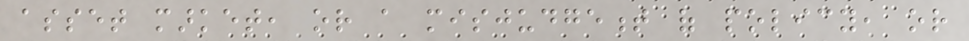asset market, or a misjudgement of policy, or
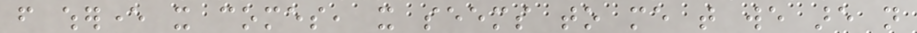from wherever it comes, it seems to me that we are not
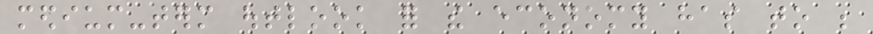medium-term outlook for the economy has to be
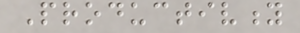Productivity
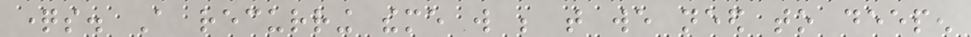questions. A recurring theme will be that we need to deepen
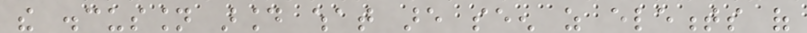the discussion around what are seen as elements of
